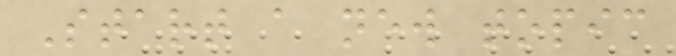Start a new topic
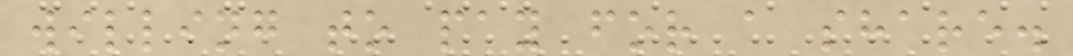willing to pay for a share.
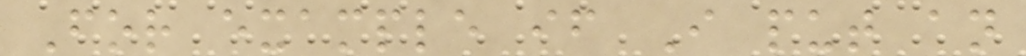For example if I put an
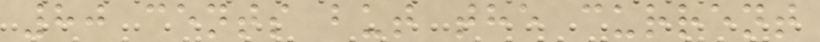80 cents but the current
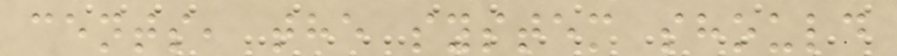cents, the system should
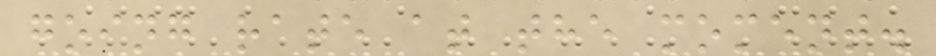going rate at the moment.
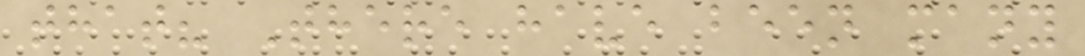that? There have been many
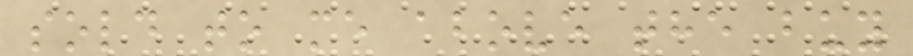sold to me above the buy
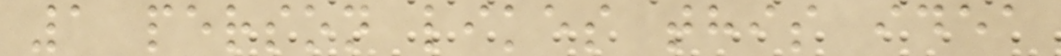1 person likes this idea
